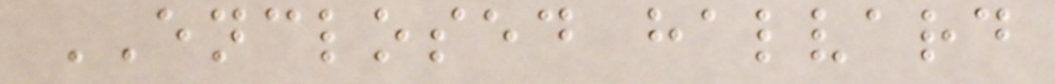ENCLOSED halvard
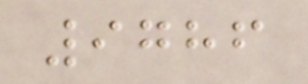9786
